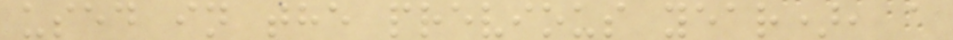used in the previous year), a
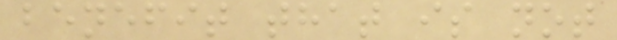benefit that is not
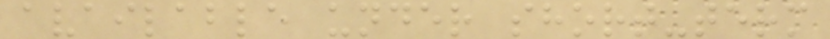available under short-term
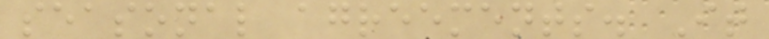seasonal agreements. It
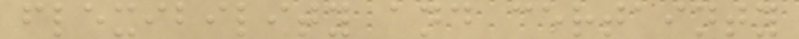flexibility and certainty
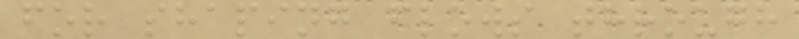for shaping flows through
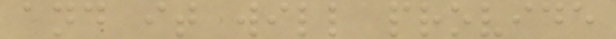and it will provide
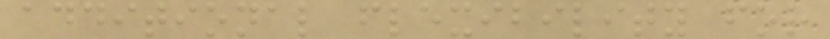additional flexibility for
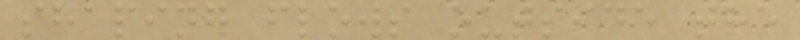shaping flows outside the
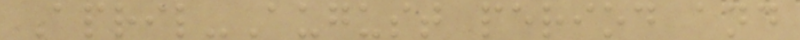April-August period and
